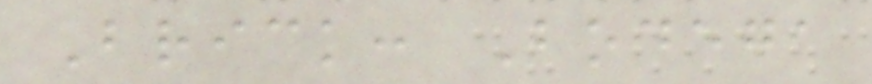Brick: Bodega
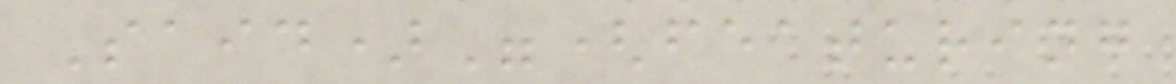Said)"(featuring
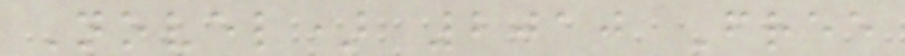Novel) 2010 Free
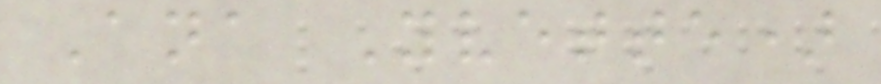Ana Yvette)
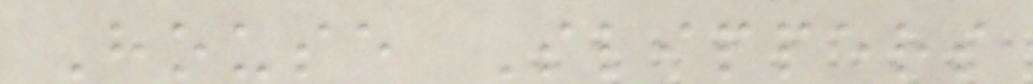House Slippers
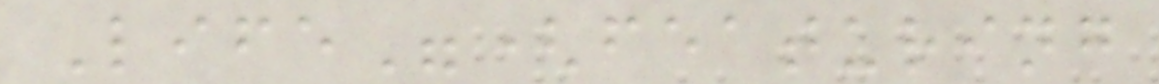Life"(featuring
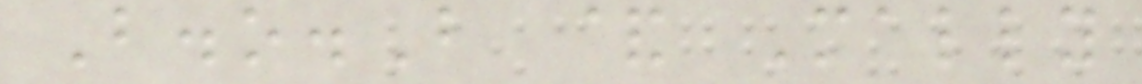B.o.B & Mally
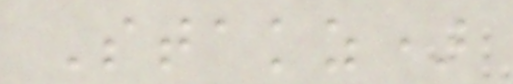Stakz)
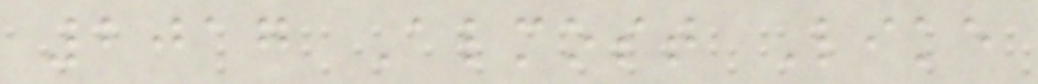2017 Almost Like
